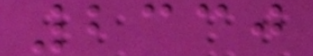2330
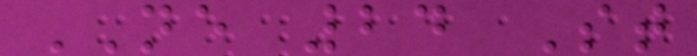NE 24 St
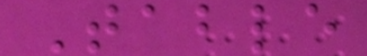Table
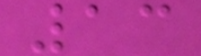13
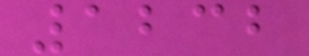1232
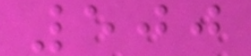500
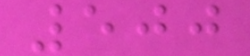500
